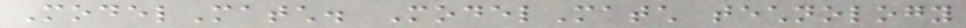ModelMatch. ModelMatch technology
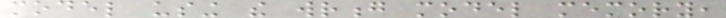model using the wrong model memory,
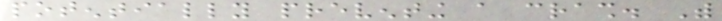potentially preventing a crash. With
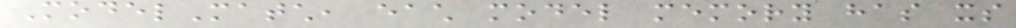ModelMatch, each model memory has its
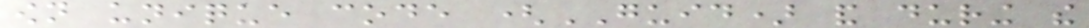own unique code (GUID) and during the
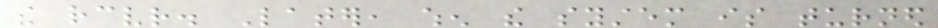the receiver. Later, when the system is turned
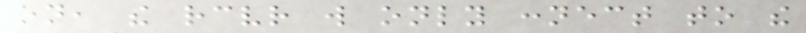on, the receiver will only connect to the
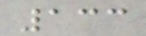133
